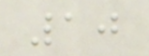10
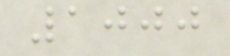1000
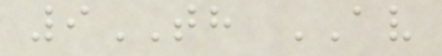9TH AV
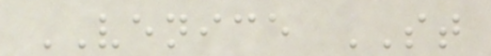VENICE ST
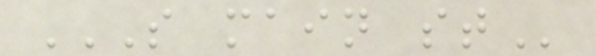S MAIN ST
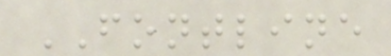FONTLINE
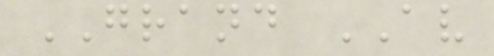GRAND AV
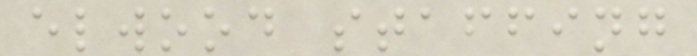elwood staffing
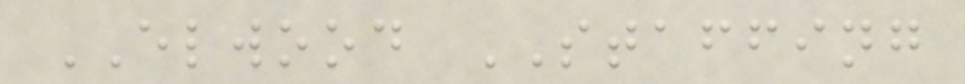ELWOOD STAFFING
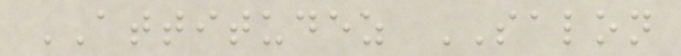ATTITUDEZ SALON
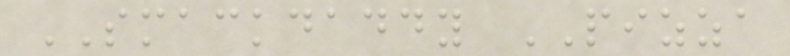SMACKDADDY PIZZA
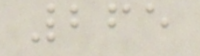265
